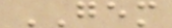GEM
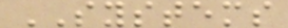SYSTEMS
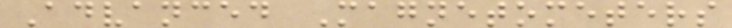Advanced Magnetometers
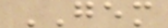GEM
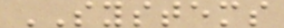SYSTEMS
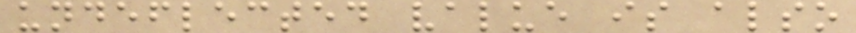undeflected value is also
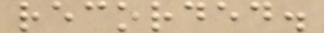recorded.
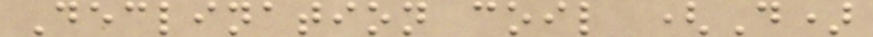Declination coil (D)
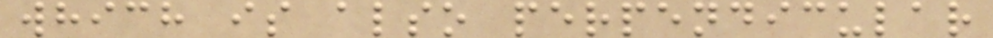which is also perpendicular
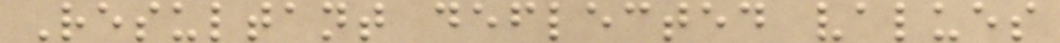Resultant deflected values
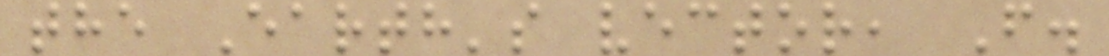the Earth's vector, F.
